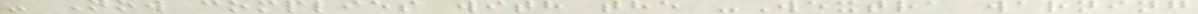- Now complies with the -Wextra warning
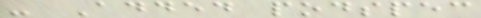- Added podspec
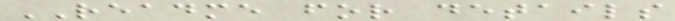README for details
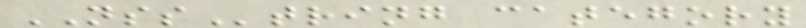NSString category
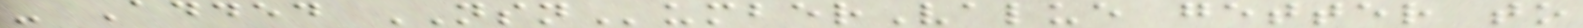- Added NSNumberValue getter to
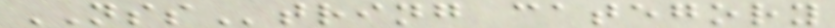NSString category
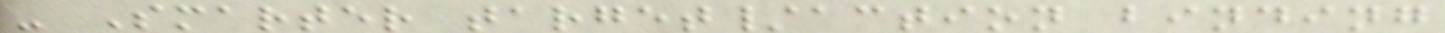- Smarter target/action binding
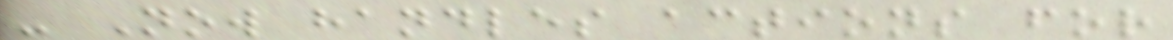- Now handles actions for
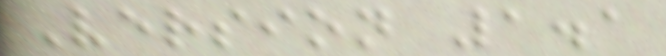Version 1.1
